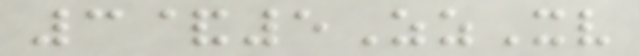3&5ZzXv
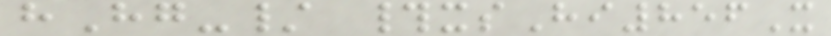hHg-/ #xsHi856X
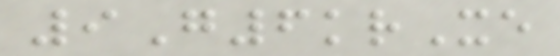9G6krXe
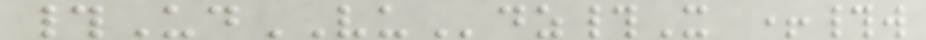#UdVUdz#X +#w
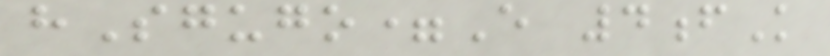hSgugo=E 4fK
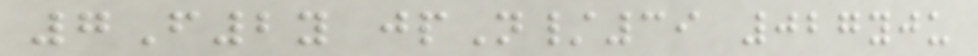7F2y jpN/39 027yju
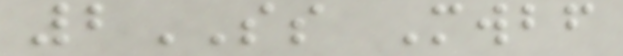2SS Mwbf
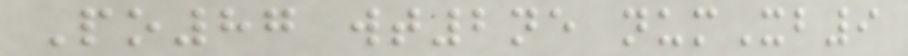Po87 wt2ne numXb9
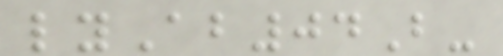lyAb04B-
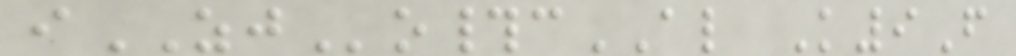iZJo#cAL K9F
